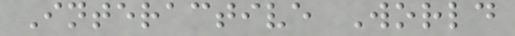Interactive World
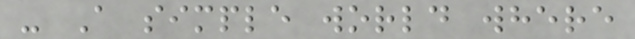- A simple world where
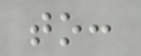to:
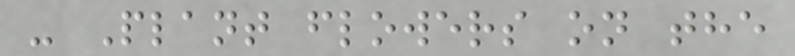- Plant flowers on the
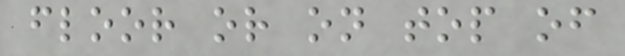floor or on top of
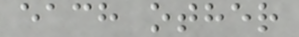each other
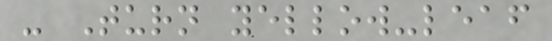- Turn yellow-leaf
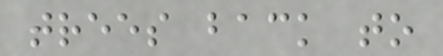trees back to
